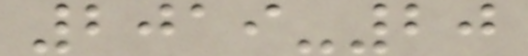2019-20
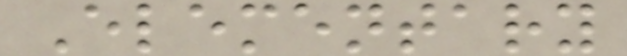Elementary
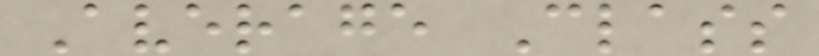Average Class
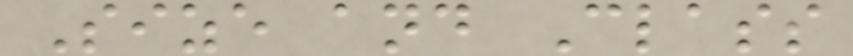Size and Class
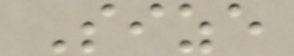Size
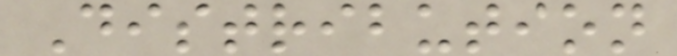Distribution
